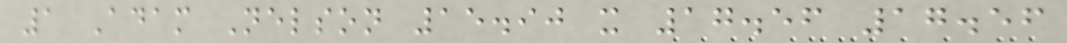1 Adam Nelson 15.90 x 17.56 17.56
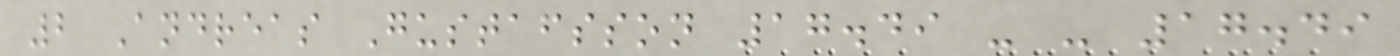2 Andreas Gustafsson 17.49 - - 17.49
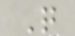Q
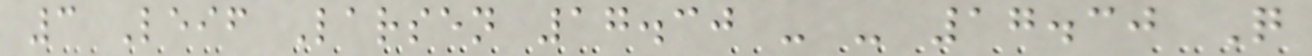3 Leif Larsen 17.30 - - 17.30 Q
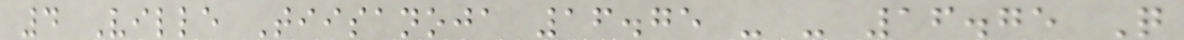4 Ville Tiisanoja 16.75 - - 16.75 Q
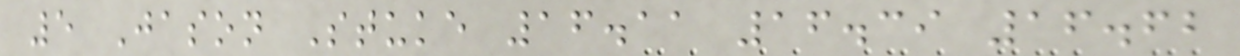5 Jason Stuke 16.11 16.39 16.62
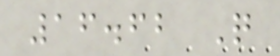16.62 Q
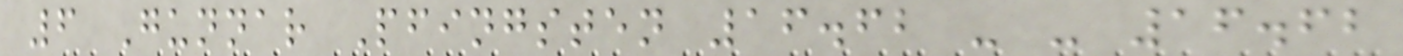6 Gunnar Pfingsten 16.62 - - 16.62
